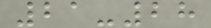21-28
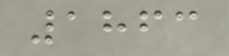1863
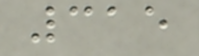315
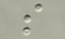s
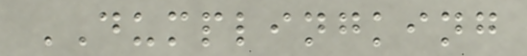DUMPLINGKING
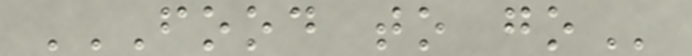FOOD TO GO
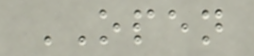OPEN
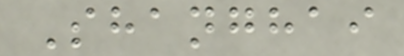Shanghai
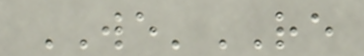WE'RE
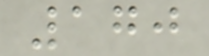170
